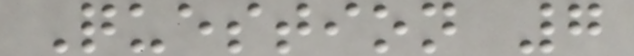Question 7
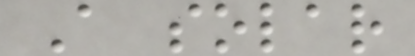A solar
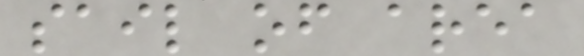sail of area
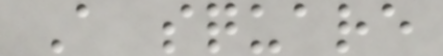A square
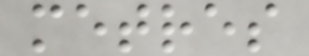metres
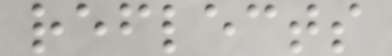reflects
